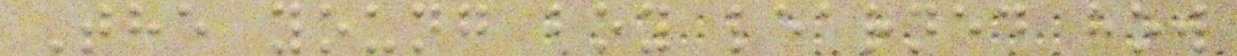The young boy learned how
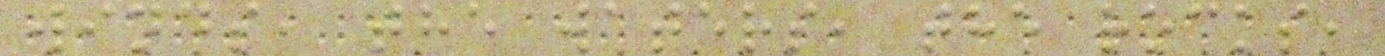winds, the waters, the rocks,
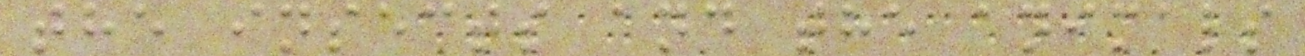the insects and the animals
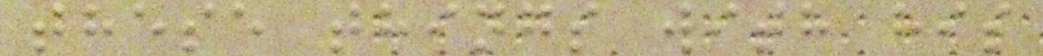these things with his
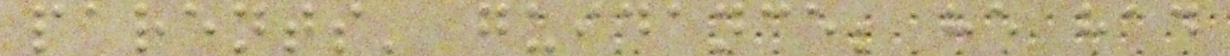parents' guidance; he had
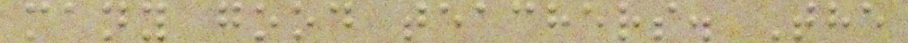many good teachers. The
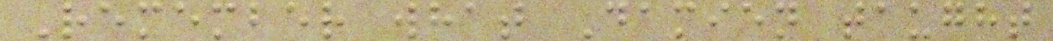Remember what Damien taught
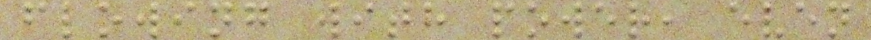flowing with power, even
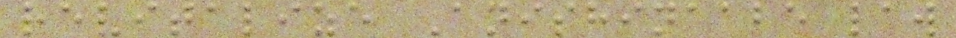revitalize Anishinaabe law
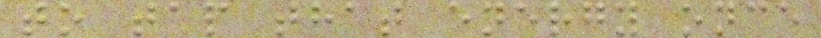to tap that energy once
